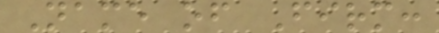Name of Firm:
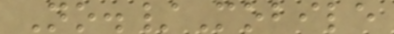No./Mobile
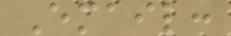Email:
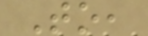To,
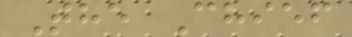The Chief
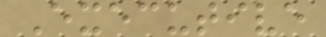Executive
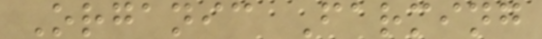Organic Farming
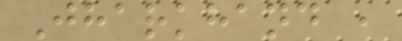Jharkhand ,
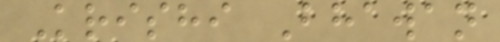Krishi Bhawan
